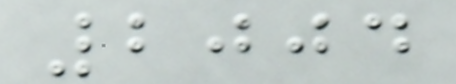2004
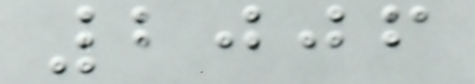2006
